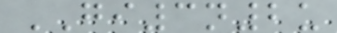GI3n2u
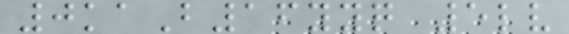0kaB16yyq 5lv
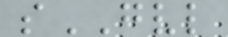sGVL
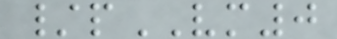/pVM0
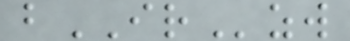bIRzw
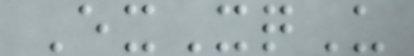ExXqU
